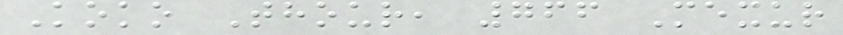Koko Thour, 766 Mexur
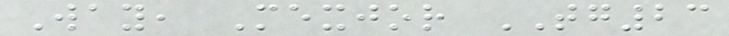Way, Mexjor TG23
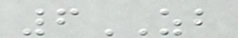6ZB
